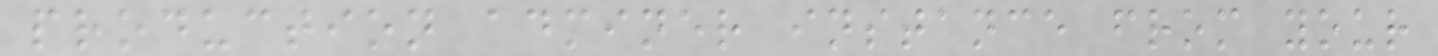production adminer instance from your
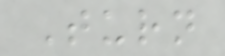Turn
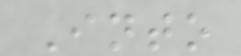Into
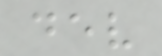dev
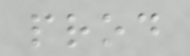prod
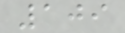109
